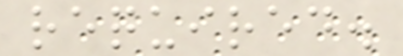required.
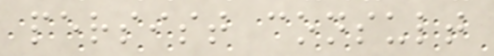persist consult
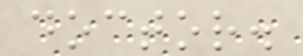doctor.
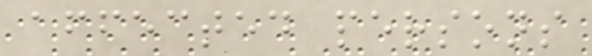affected persons
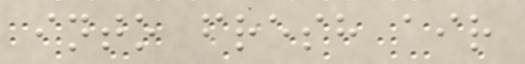into fresh air
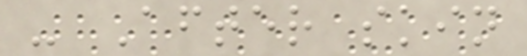- After skin
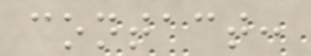contact:
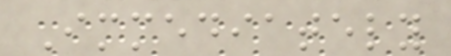Immediately
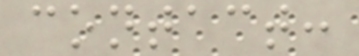contact:
